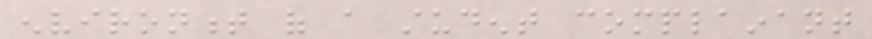environment of a student complainant
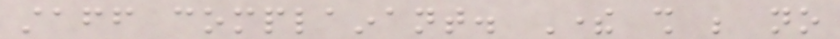staff complainant. There shall be no
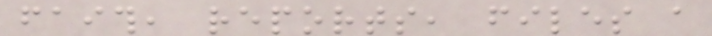faith, reports, files a
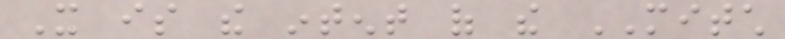It is the intent of the MITCH
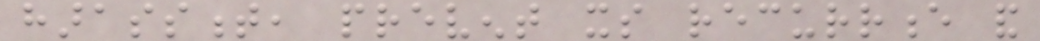harassment, prevent its recurrence and
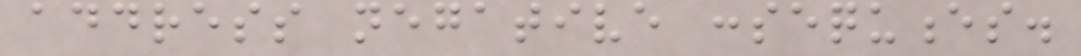address negative consequences.
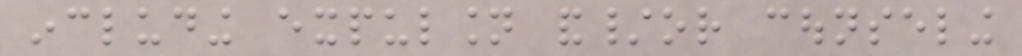including expulsion and/or counseling
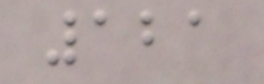121
